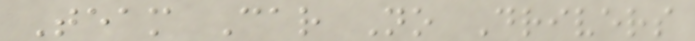Team Car No Drivers
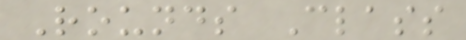Rounds Class
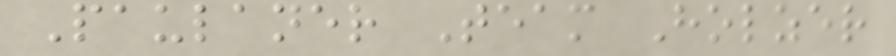Paulaner Team Holzer
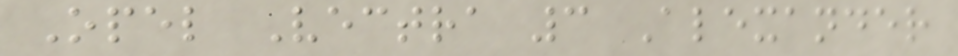Opel Vectra 3 Alexander
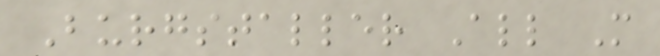Burgstaller All M
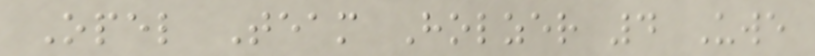Opel Team Holzer 4 Uwe
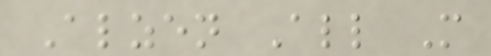Alzen All M
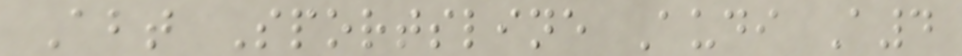Abt Sportsline Audi A4
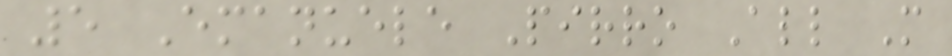5 Emanuele Pirro All M
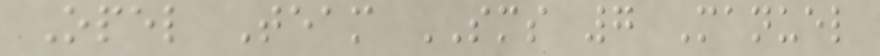Opel Team SMS 7 Manuel
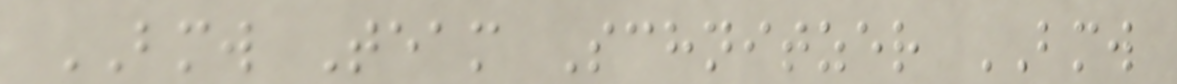BMW Team Schnitzer BMW
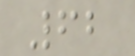62
